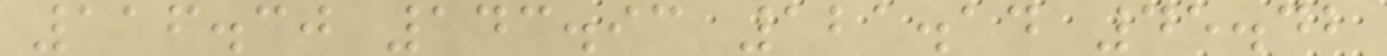116.30 143.93 121.14 45.42
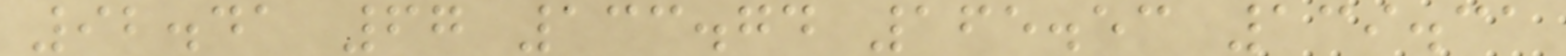92.41 67 133.74 165.53 139.31
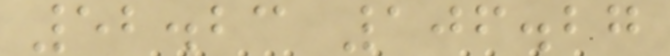52.23 106.27
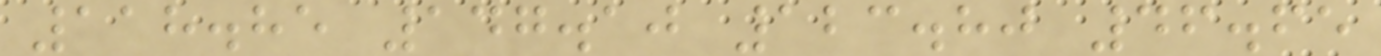118.85 147.10 123.80 46.65
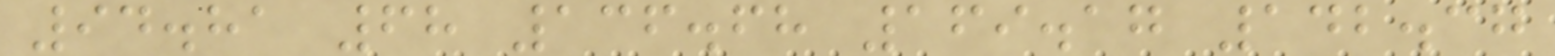94.81 68 136.68 169.17 142.37
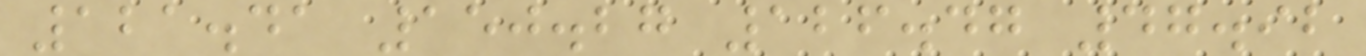121.41 150.27 126.47 47.92
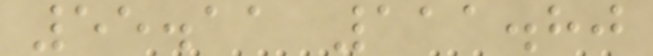55.11 111.80
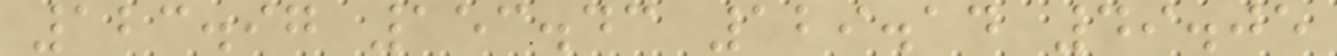123.97 153.43 129.14 49.05
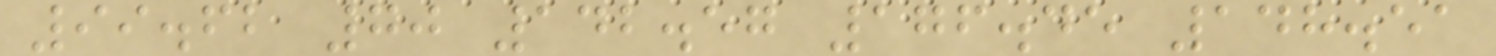99.62 70 142.57 176.45 148.51
